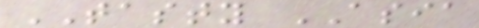TASTY ASIA
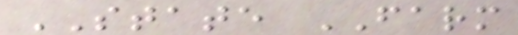STATE FARM
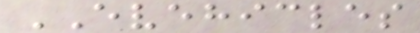EVEHICLES
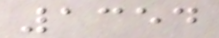1354
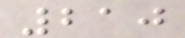210
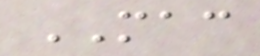MAC
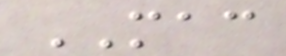MAC
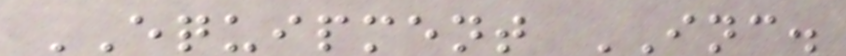EQUIPMENT INC.
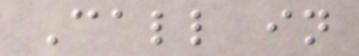Call in
